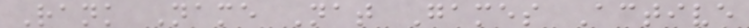Rank Name Nat Games Active
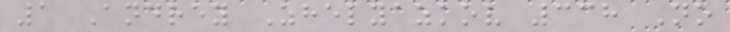1 Andrey Zhelyazkov 338 No
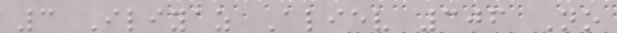3 Iliyaz Aliev 306 No
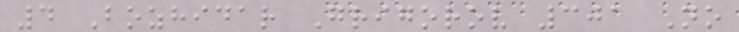4 Bozhidar Grigorov 301 No
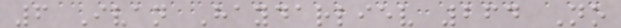6 Ivan Haydarliev 264 No
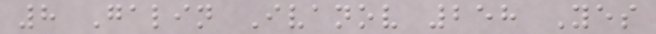8 Galin Ivanov 258 Yes
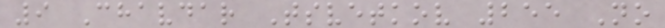9 Chavdar Tsvetkov 255 No
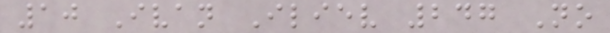10 Ivan Iliev 247 No
